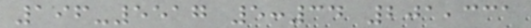196-5517 5:34 201,331
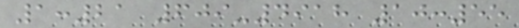1:21 609-4918 10:55
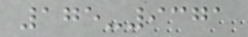175-9371
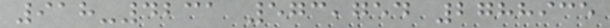918-4231 573,754 2788935
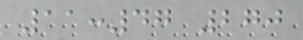11:47 270
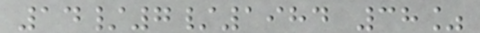14/7/1984 38%
